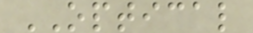OPTICAL
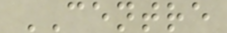CENTRE
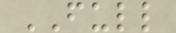FULL
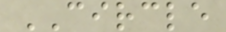CIRCLE
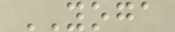YOGA
